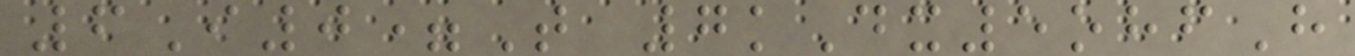6I0=T 7kDx5ohfH
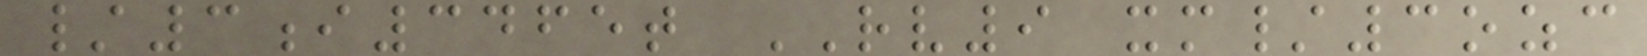/3i3465t RV9 xm/3ozc
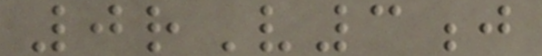0rV3j
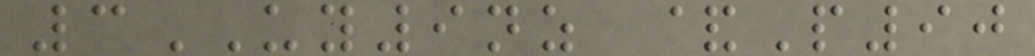3UY9nz &P90
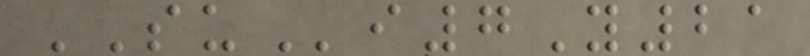SUi7Y21
